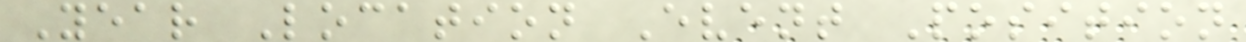Year Location Event Position
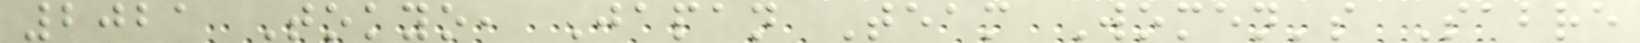2021 Tokyo, Japan Team Women's Sabre
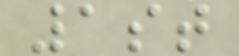1st
